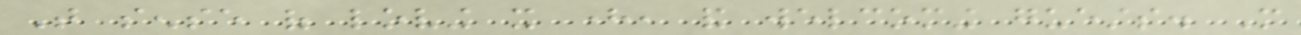That sense of loving it here, and welcoming guests. More
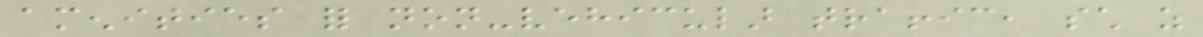amenities for non-vehicular traffic, such as
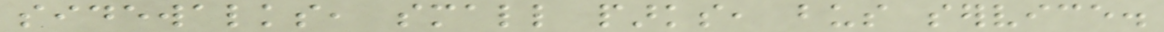sidewalks, small parks, bus service.
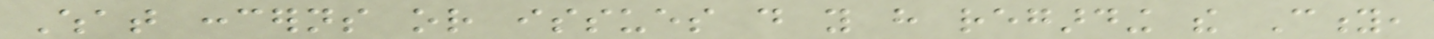What concerns or issues do you have regarding the City,
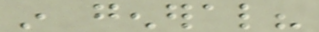in general?
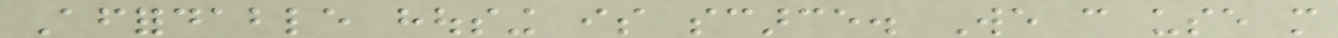Affordable housing is scarce. We can use more
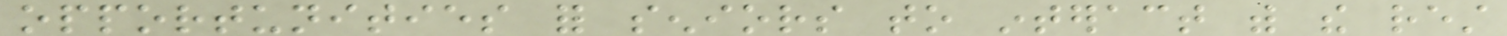opportunities for seniors to interact with the rest
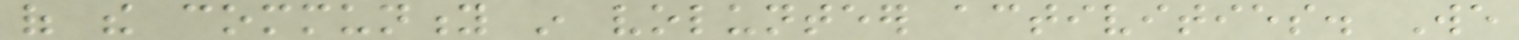of the community in volunteer activities. We
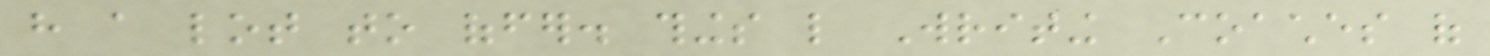have a lot to offer. things like Writing Coaches of
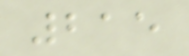215
